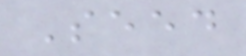Seed
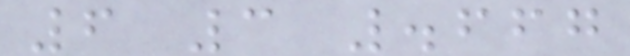6 3 .667
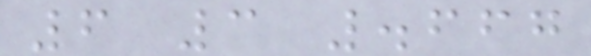6 3 .667
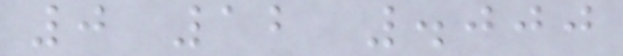0 12 .000
